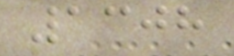1308
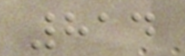814
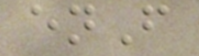enF
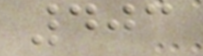403
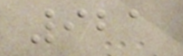921
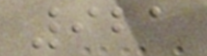921
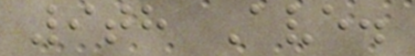9th Ave.
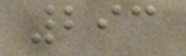293
